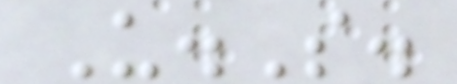U.S.
